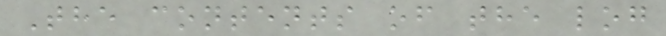The contents of the log
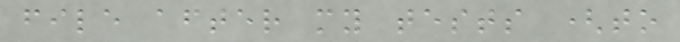file after my tests (to
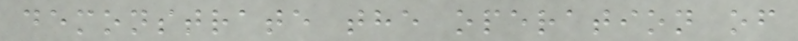demonstrate the operation of
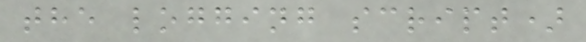the logging script)
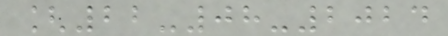[22-08-2024
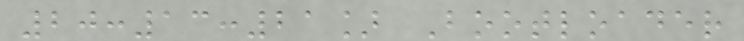20:13:21] Bootloader
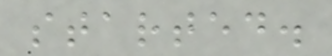started.
